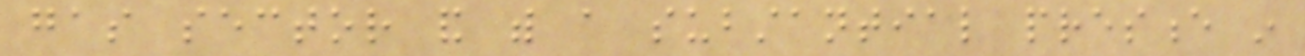gas sector and with a substantial presence in
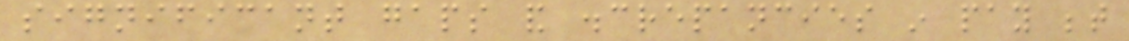significant gaps and discrepancies in pay between
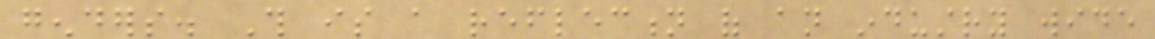genders. This is a reflection of an industry wide
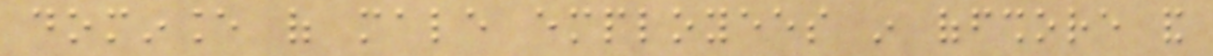dominance of male employees in offshore and
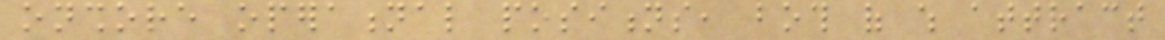onshore operational positions, both of which attract
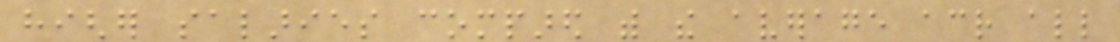higher salaries compared with the average across all
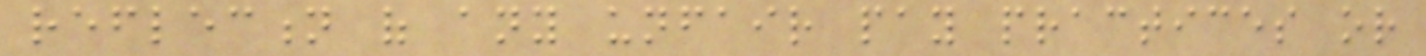reflection of any unfair pay practices or
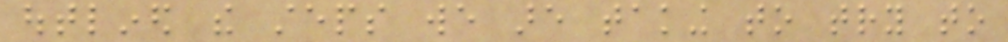outlined the steps we are taking to try to
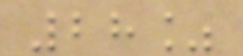28%
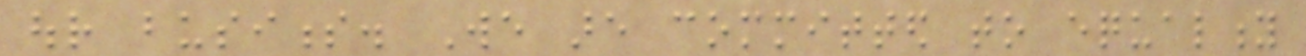our business. We are committed to equality
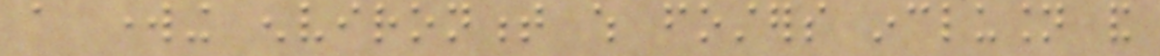a working environment which fosters inclusion and
